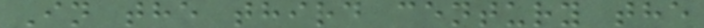In the third century the
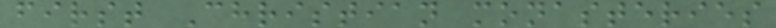first Christian monasteries
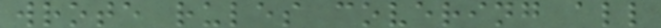wrote rules covering all
